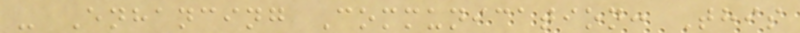- Enhancing Communication: This
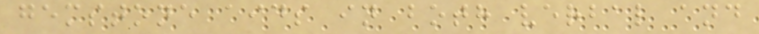gemstone aids in both verbal and
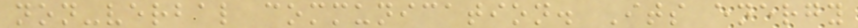non-verbal communication. Its energy
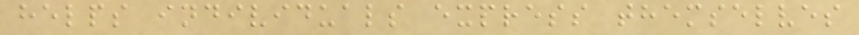helps individuals express themselves
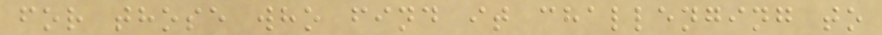for those who find it challenging to
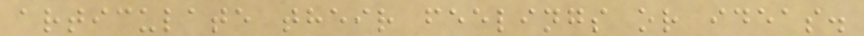articulate their feelings or ideas.
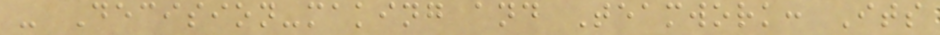- Decision-making and Teamwork: Its
